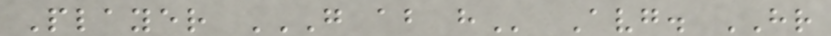Player G AB H Avg. HR
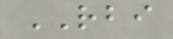RBI
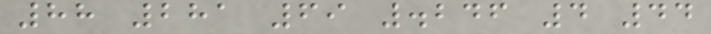88 281 69 .246 4 44
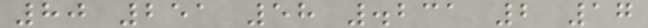80 251 58 .231 2 17
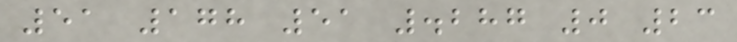51 178 51 .287 0 23
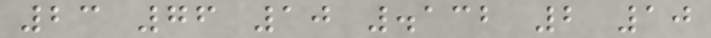23 76 10 .132 2 10
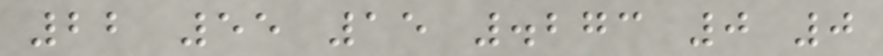22 55 15 .273 0 0
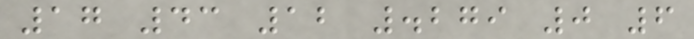17 43 12 .279 0 6
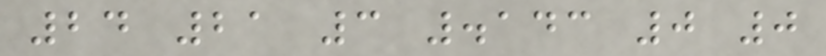24 21 3 .143 0 0
